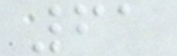61
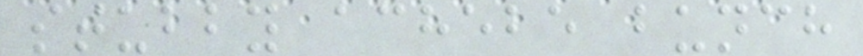stubby achebe bunch
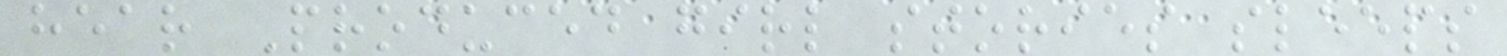hear Produced girl stories sleeps
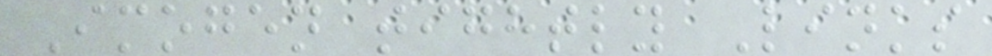Imogen tightly Links
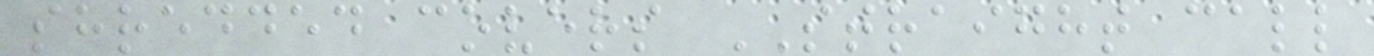shredded covers STRAIGHT call
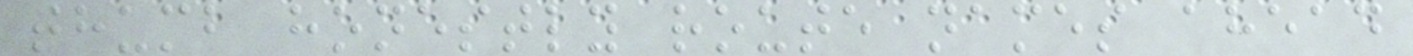thumb honestly route names ahead
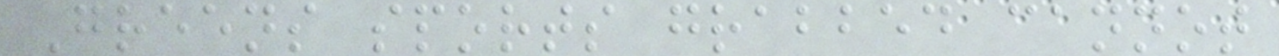Greens sports grabbed cannot
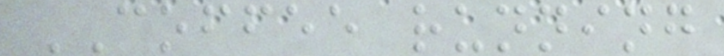COFFEE running
